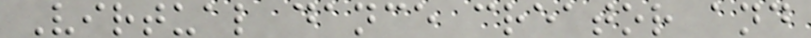Virtual dance creator and
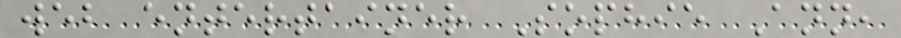web entertainer Sophie Ann,
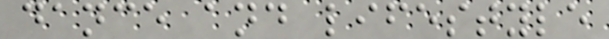dance and lifestyle
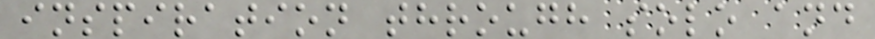inspiration through solo and
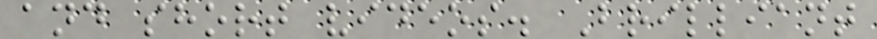and short videos. Brilliant
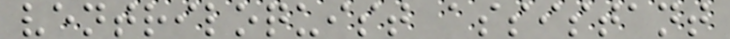ventriloquist assistant
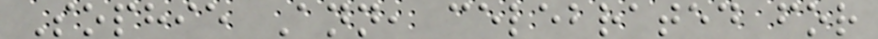Sophie Ann, celebrated for
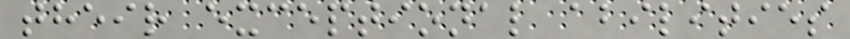their exceptional abilities
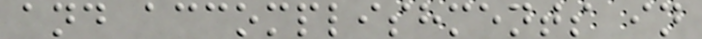and accomplishments in
